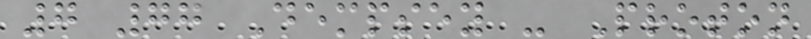7 77 Dempsey - Proton
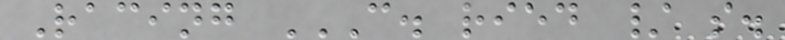Racing C. RIED / S.
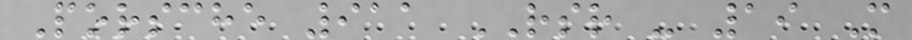Porsche 911 RSR - 19 M
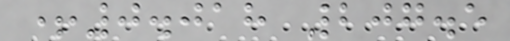+0.018 207.5
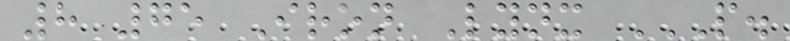8 75 Iron Lynx P.
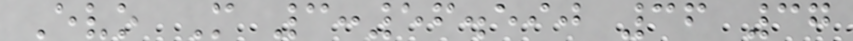Evo M 3:56.590 36 37
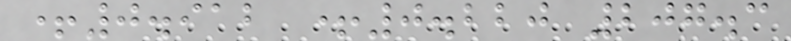+0.912 +0.220 207.3
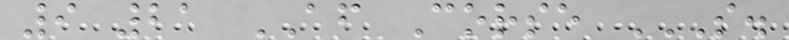9 21 AF Corse S.
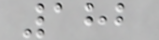182
